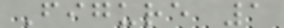Figure 1
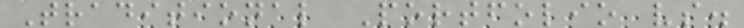Traditional Portfolio vs.
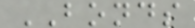BONDS
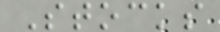Stocks
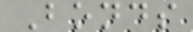Bonds
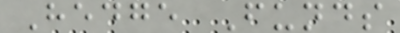Hedge Funds
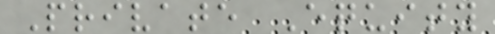Private Equity
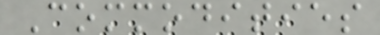Commodities
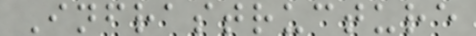Infrastructure
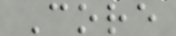Core
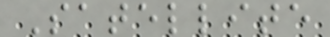Satellite
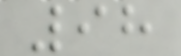98
